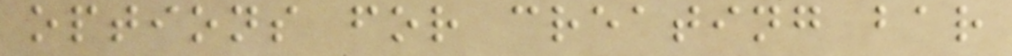options for creating bar
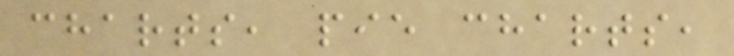charts, pie charts,
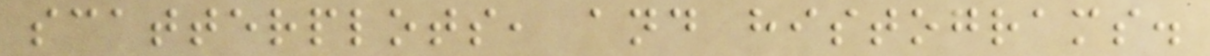scatterplots, and histograms.
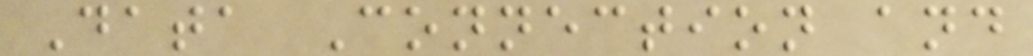Data Connection and
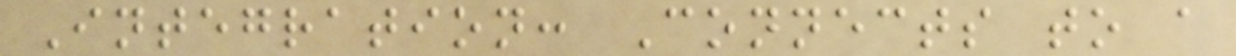Integration: Connects to a
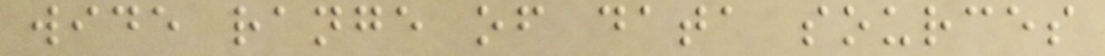wide range of data sources
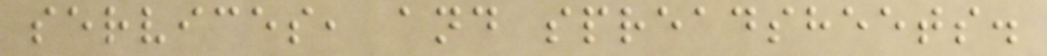services, and spreadsheets.
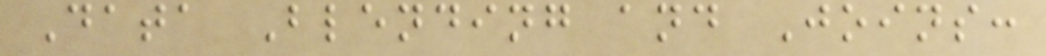Data Blending and Joins:
